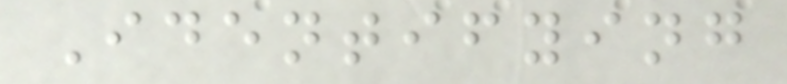Identifying
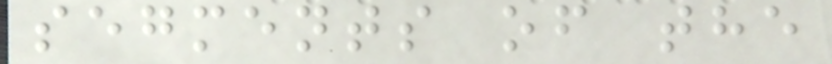segments of the
